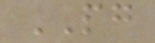PG
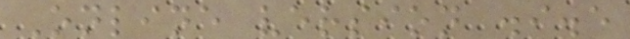Online version .i.e
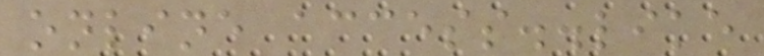online access..like
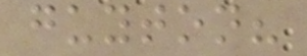guyton?
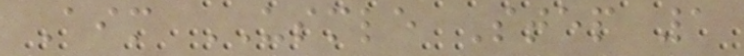Aim USMLE Step 1
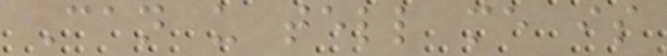Can u tell me is
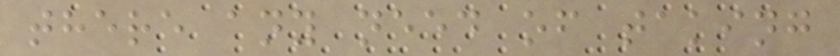there any need of taking
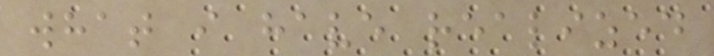what i have realized
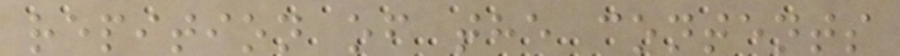repition of the contents
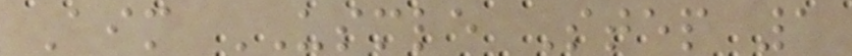Aim USMLE Step 1
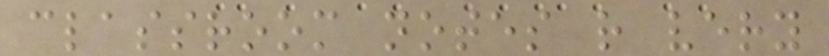classroom notes r very
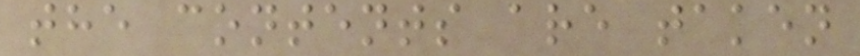the contents are taken
